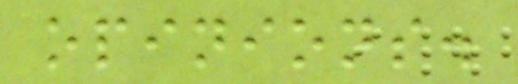opinions.
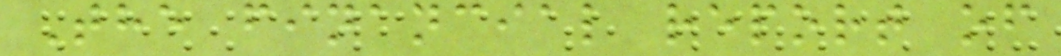The financial report of
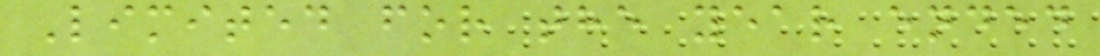Limited for the year ended
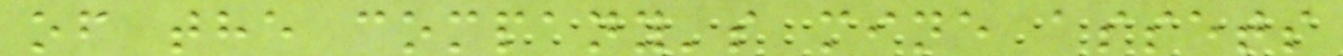of the company's mine assets
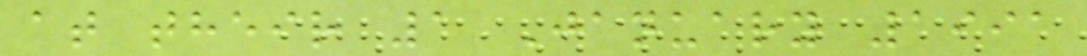at their 1 January 1991
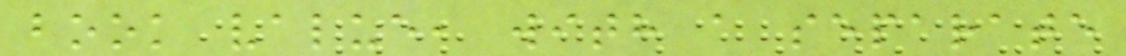book value, with a separate
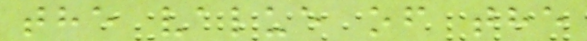the value of the
